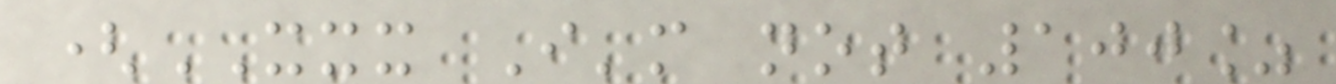(XXX I'm not 100%
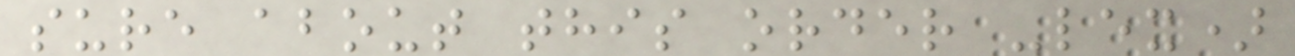sure about this order -lex)
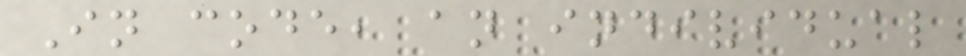In code, an individual
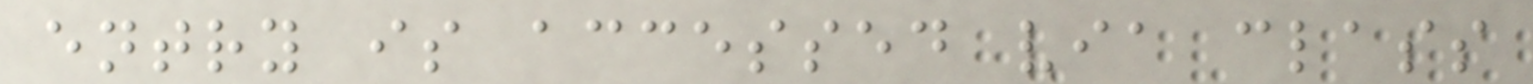entry is accessed via class
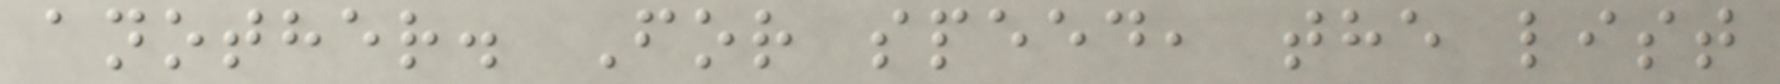another. For speed, the list
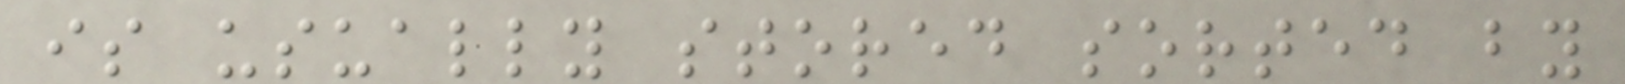is usually stored sorted by
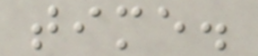time.
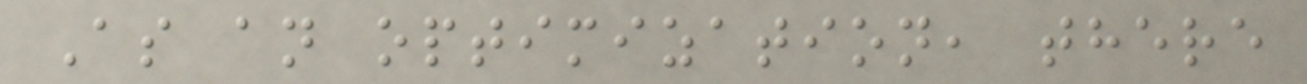As an optimization, there
